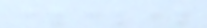...
